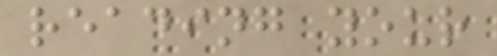reading your
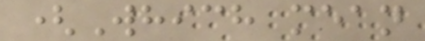(Which mean
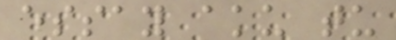essay aku tu
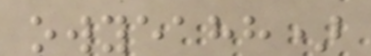owyeahh)
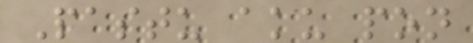Pastu aku pon
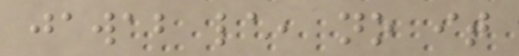jawab la, no it
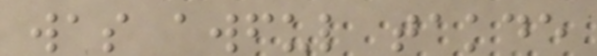was awful takde
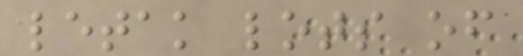letak lots of
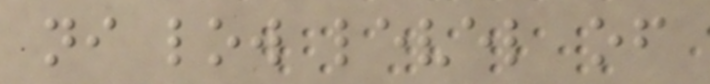ni low level of
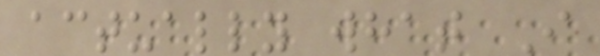actually what I
